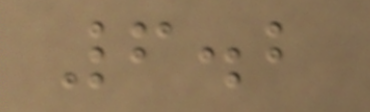6.2
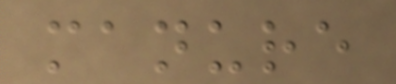manure
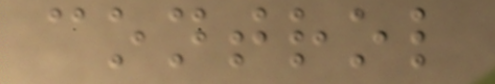control
